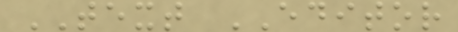TEXT EDITOR
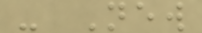- New
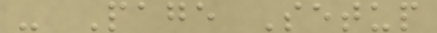- Page Setup
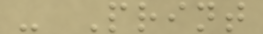- Print
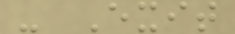- Exit
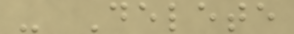- Delete
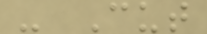- Cut
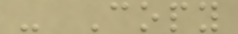- Copy
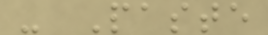- Paste
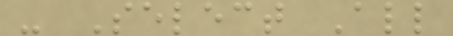- Select All
